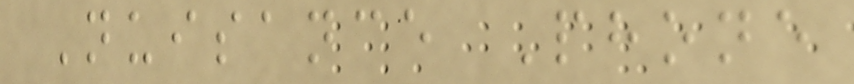Nuisance Phone
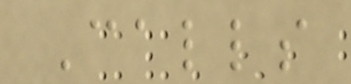Calls
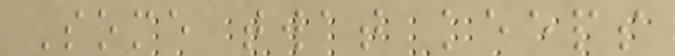Some twat keeps
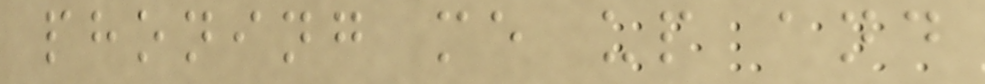phoning me up and
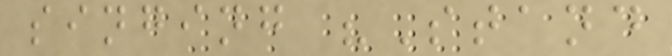singing "Stand
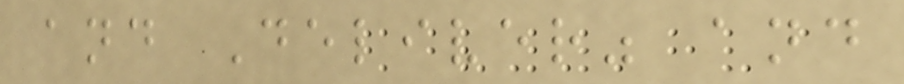and Deliver" and
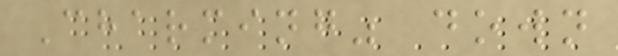Charming" down
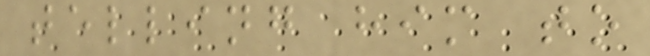telling him to
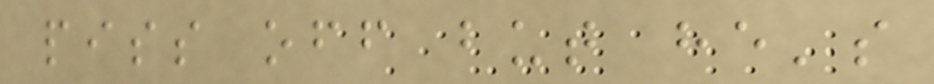piss off but he's
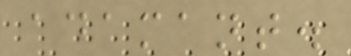adamant.
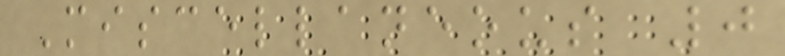Miscellaneous 0
